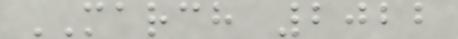MARCH 2022
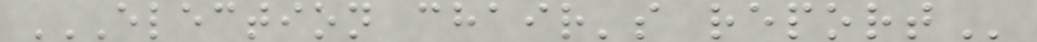ELECTION CHAIR'S REPORT
